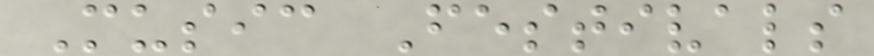Music Festivals
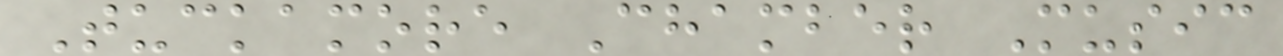Tuckamore Chamber Music
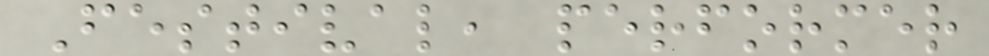Festival, performer
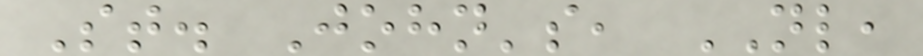St. John's, NL,
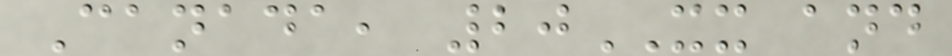Canada, 20XX and
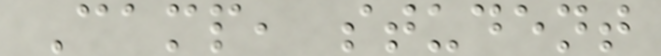Camp, student
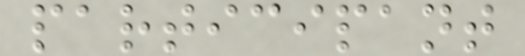participant
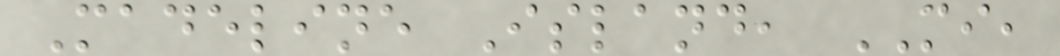Madeline Island, MI,
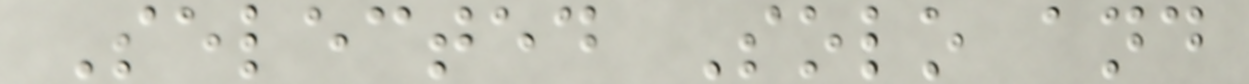Selected Solo and
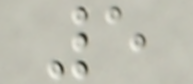5
